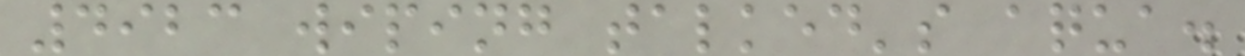4923 wiping talked's aqua.
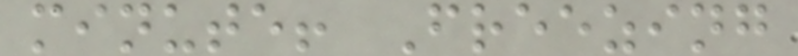minute! Freezing
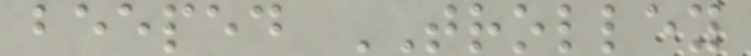beeped TROLLEY
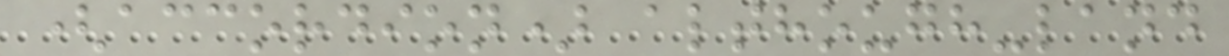(accordion) although-land
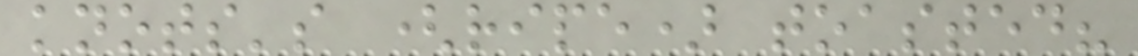knots's (ripe) toasted?
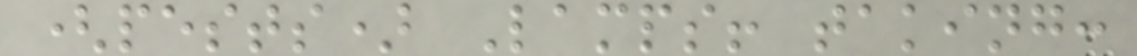(pests) Lamps! taking:
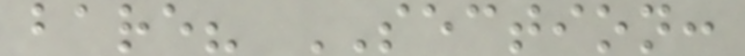bare? SECTION:
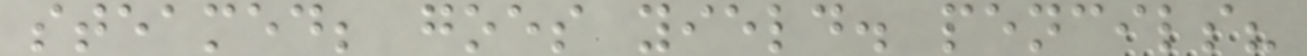steamed; goes yield. pencils?
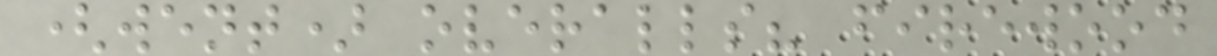(went) overalls? firewood
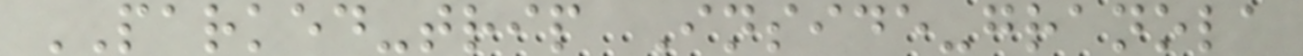PARKED-trip Inside-granola
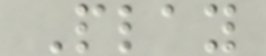Play
